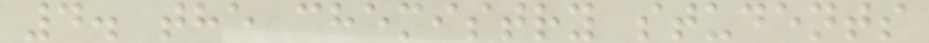4. the chemistry students
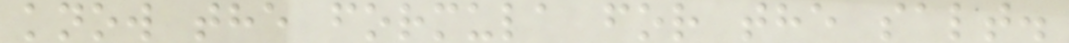know the formula for the salt.
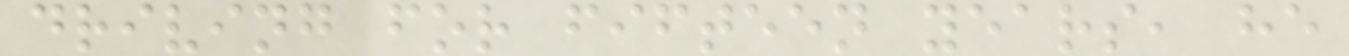driving for fifteen years, he
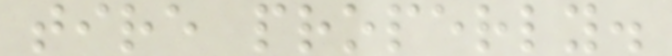tire properly.
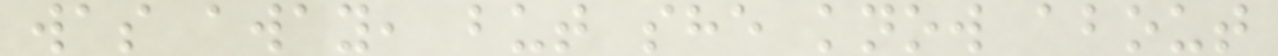was away, but she know about
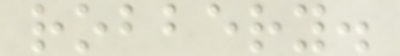robbery.
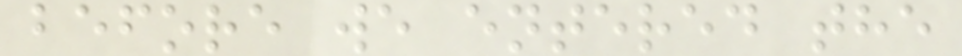before we entered the
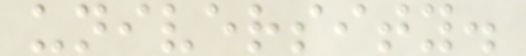university.
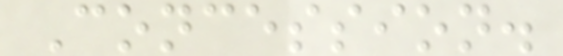Concession.
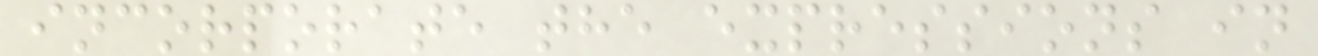incorporate the expressions in
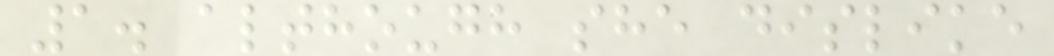1. although she dislike
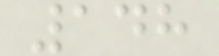148
